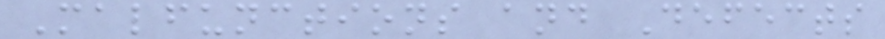Malfunctions and Defects
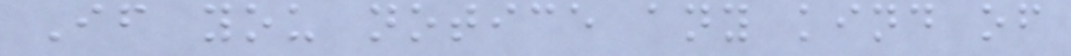If you notice any kind of
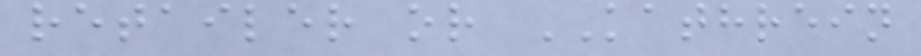retailer or KATHREIN
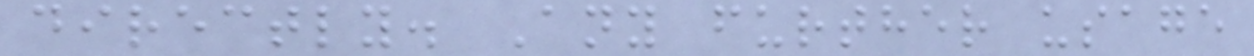directly. Any further usage
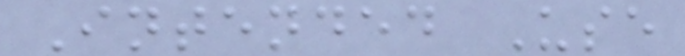Intended Use
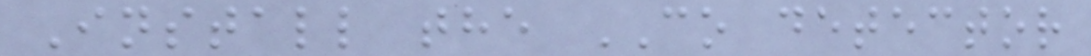Install the CO detector
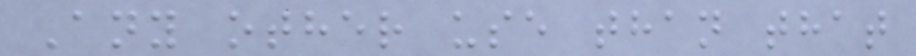Any other use than that
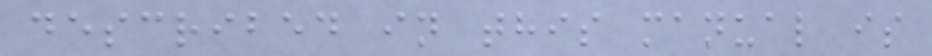described in this manual is
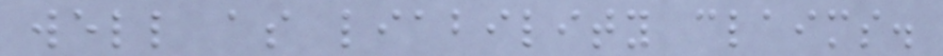well as liability claims.
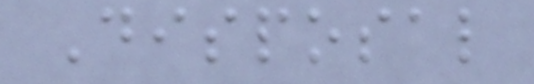Disposal
